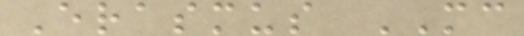Erasmus MC
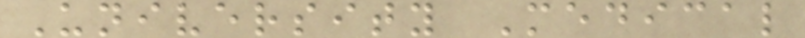University Medical
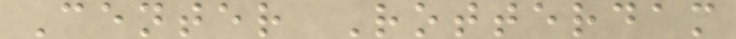Center Rotterdam
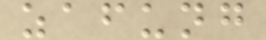zafung
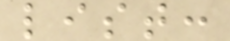list:
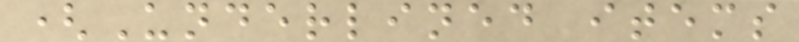(Underlined items
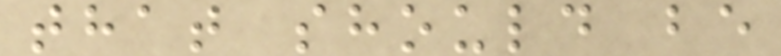that should be
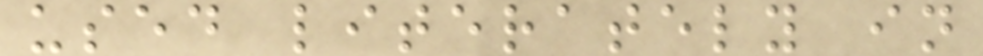used literately in
